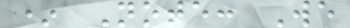* Note: We
